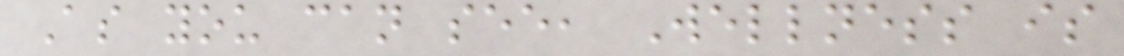As you can see, Wellness is
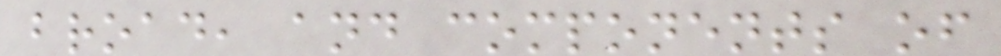broad, and components of
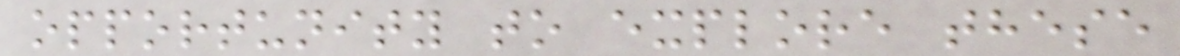opportunity to explore these
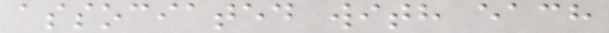associated with each
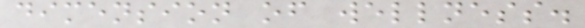dimension of wellness.
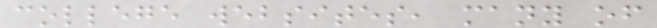college websites, many of
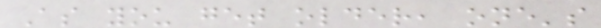As you get older, one's
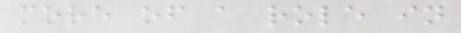more of a role in
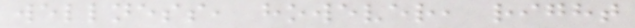wellness, however, right
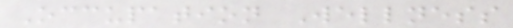Occupation Wellness
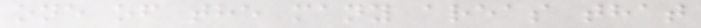one of the many areas that
